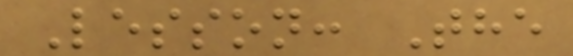Lesson: The
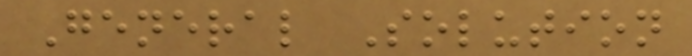General Solution
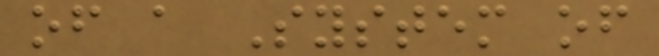of a System of
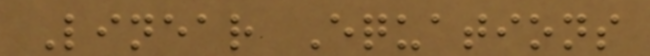Linear Equations
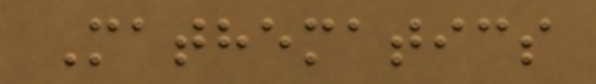Mathematics
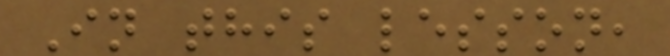In this lesson,
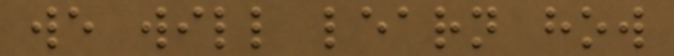we will learn how
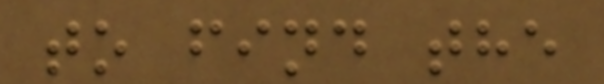to find the
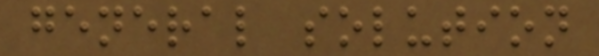general solution
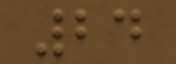24
